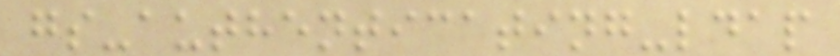gs-authenticating-ldap
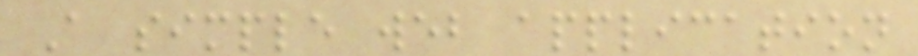A simple web application
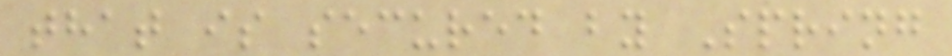that is secured by Spring
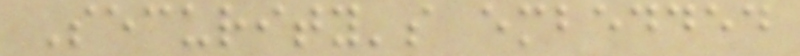Security's embedded
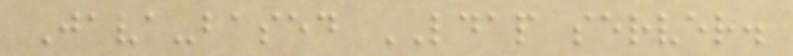Java-based LDAP server.
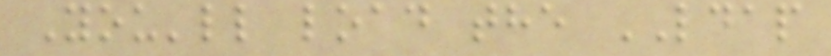You'll load the LDAP
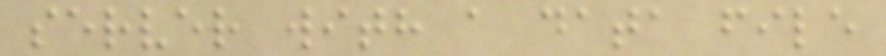server with a data file
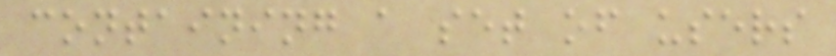containing a set of users
